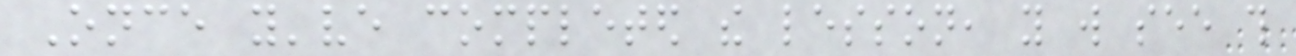Once you've completed the lesson, you will see this
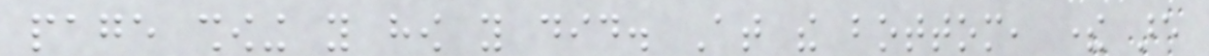page showing you how you did. At the bottom, there are
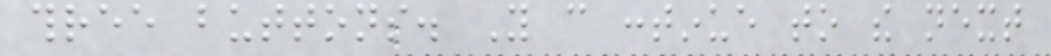three buttons. You can continue to the next
